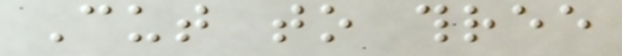Cut to three
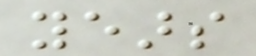years
